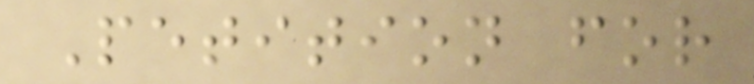Petition for
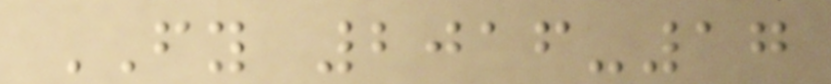FY 2016-17
